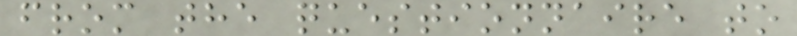from the questionnaire to
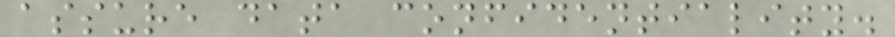assure data confidentiality.
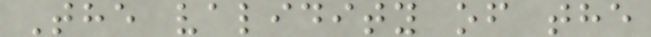The validity of the
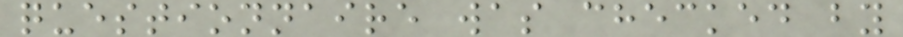questionnaire was checked by
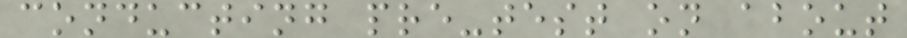conducting pre-test on about
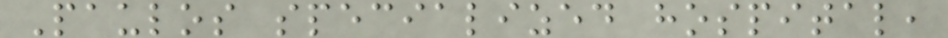Paulos specialized hospital,
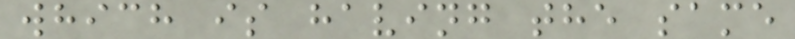which is having the same
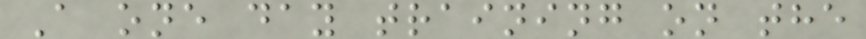A one day training on the
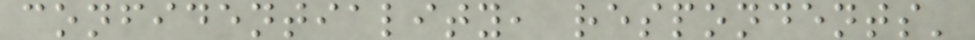confidentiality, respondents'
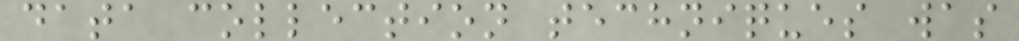data collection techniques was
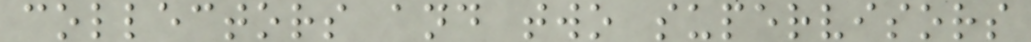collectors and two supervisors
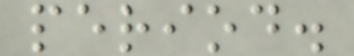period.
